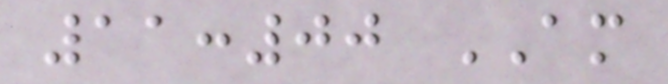11:00 AM
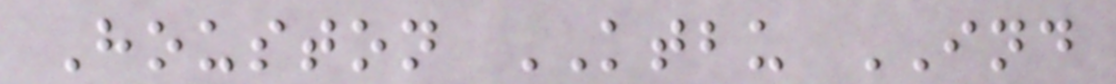Houston KTBU IND
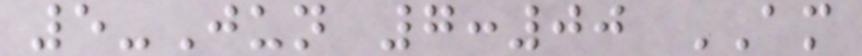5-Jun 7:00 AM
